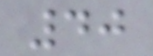40
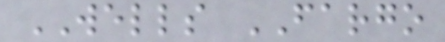WELLS FARGO
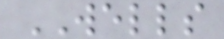WELLS
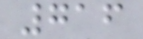716
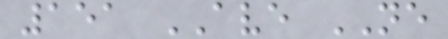151 AVE NE
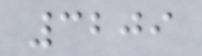3209
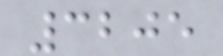3205
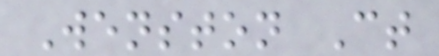Wenston Ct
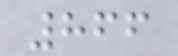866
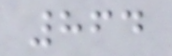864
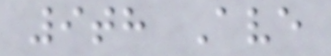9th Ave
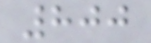800
